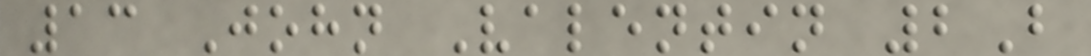13 John Valentin 2B
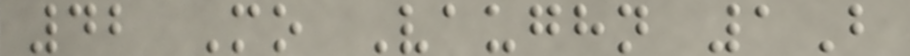42 Mo Vaughn 1B
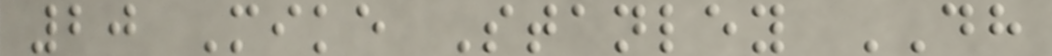20 Mike Stanley DH
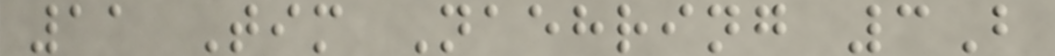11 Tim Naehring 3B
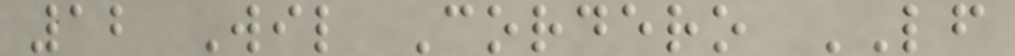12 Wil Cordero LF
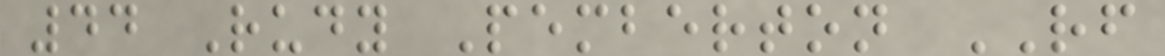44 Rudy Pemberton RF
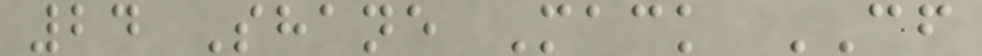24 Shane Mack CF
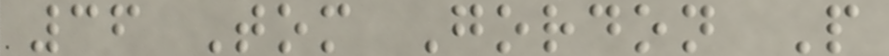36 Tom Gordon P
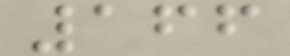166
